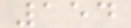154
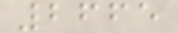2665
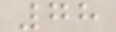78
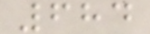684
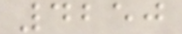4250
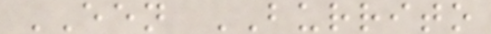EEN BURRITO
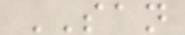SAN
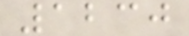1230
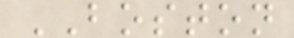BOSTON
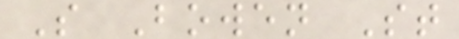S Bowen St
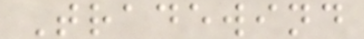Tradewind
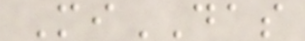MiDAS
